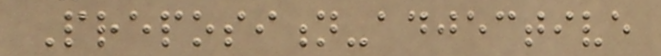Preposition-adjective
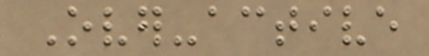Over-active
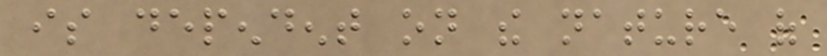is dependent on the nature of
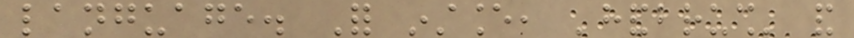language. For instance, 'handbrush' and
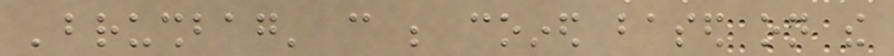'brushbag' can be coined based on the
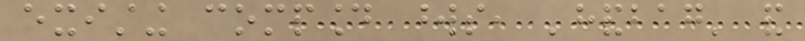existing compound words, 'handbag' and
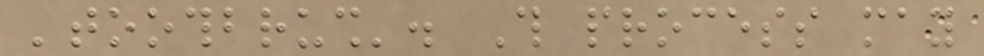'toothbrush'. This process may
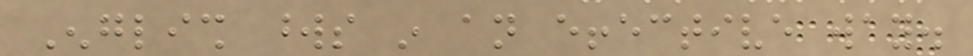English words in an effective way.
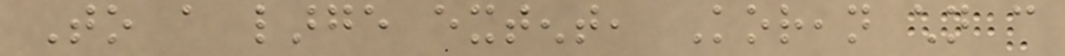To a large extent, Korean children can
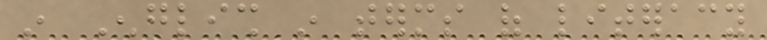in English in terms of literacy
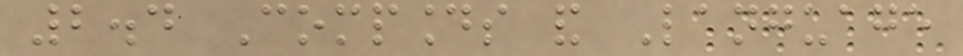2.4 Compounds and Language
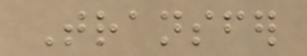Transfer
